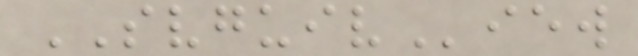SVGUIView
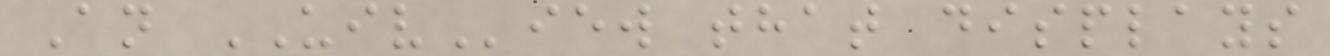An UIView that displays
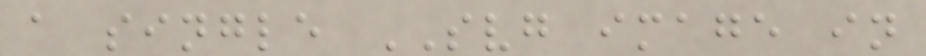a single SVG image in
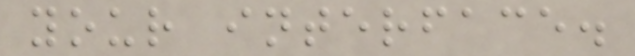your interface.
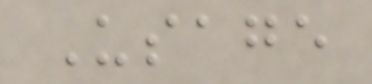Usage
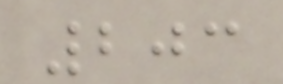203
